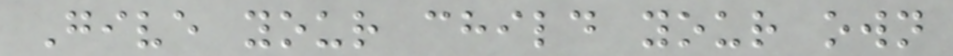Give your child your own
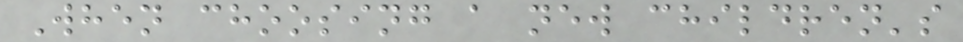When choosing a new children's
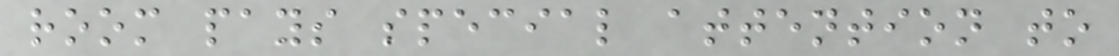room pays special attention to
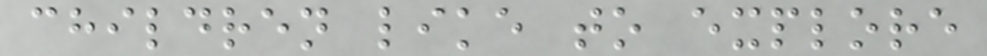children like to explore
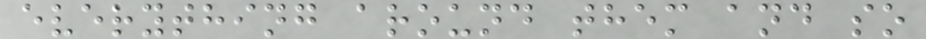everything around them and so
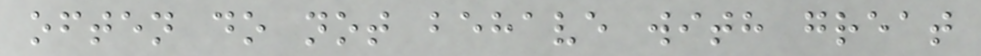often do not behave with great
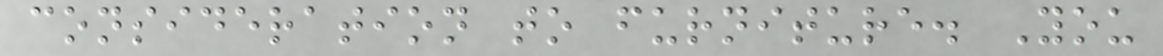consideration to furniture. You
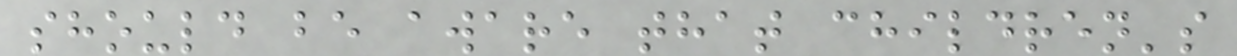should be aware that children's
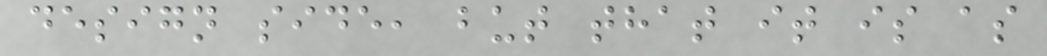design side, but that it is as
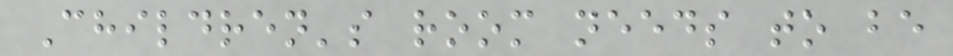Children's room needs to be
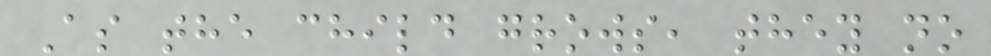As the child grows, they no
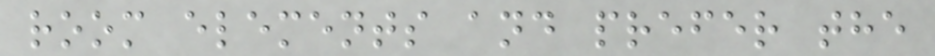room elements and prefer the
